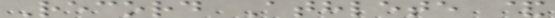Record Athlete &
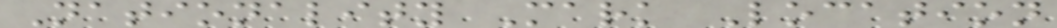Nationality Mark Location
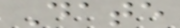Date
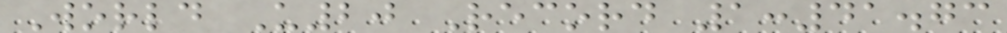World U20 Record 1:41.73
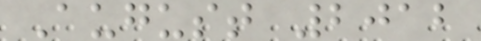August 2012
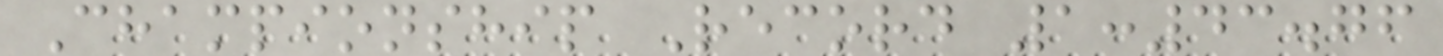Championship Record 1:43.76
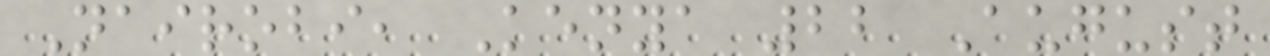Nairobi, Kenya 22 August
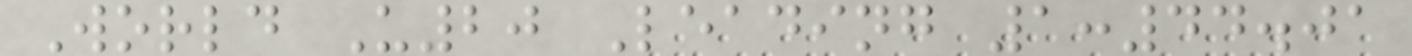World U20 Leading 1:44.01
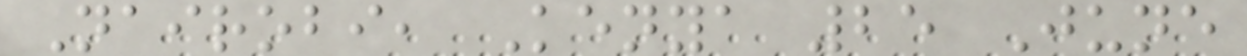Nairobi, Kenya 25 June
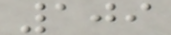109
